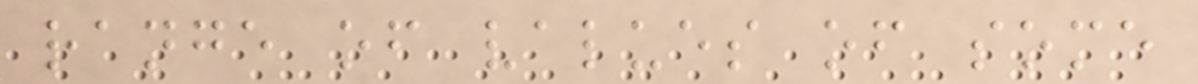range of values of some
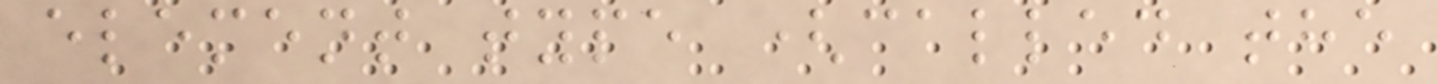element type (called the
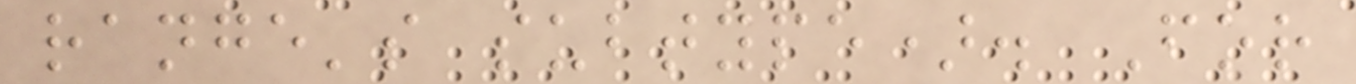range's subtype). For
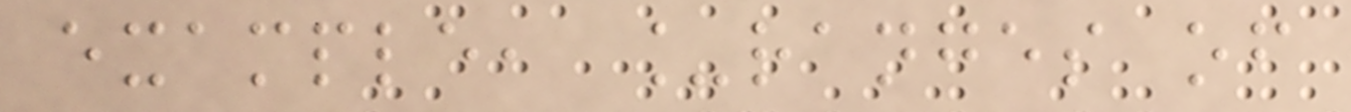example, _ranges of
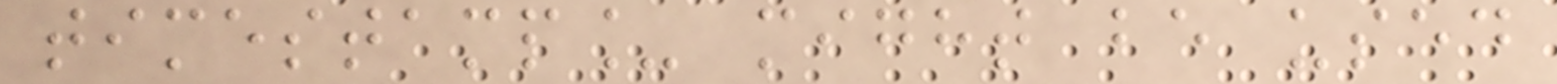timestamp_ might be used
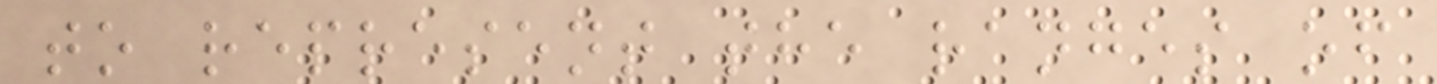to represent the ranges of
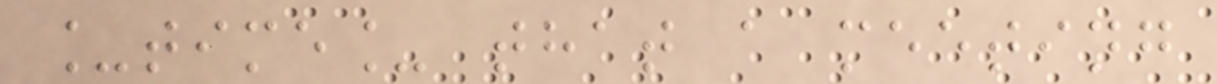_time_ that a meeting
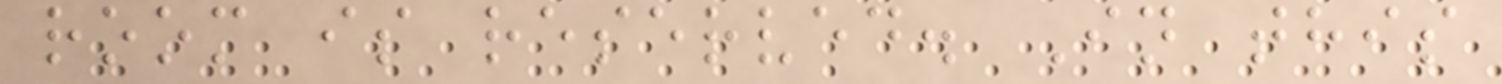room is reserved. In this
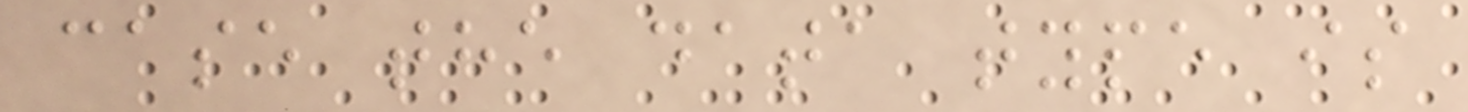case the data type is
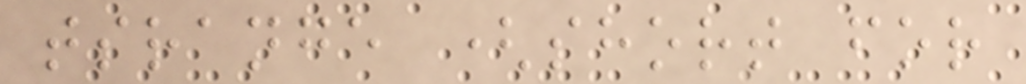tsrange (short for
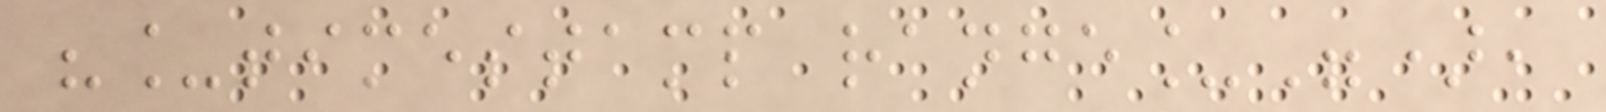"_timestamp range_"),
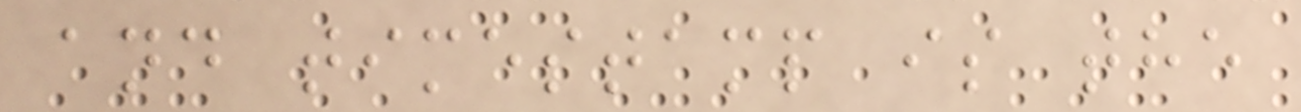and timestamp is the
